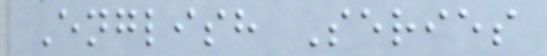English Series
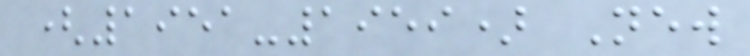(1951-1959) New
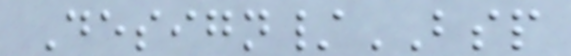Design/BSP
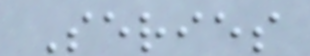Series
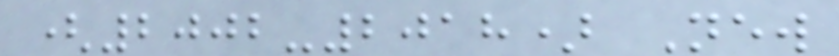(2002-2018) New
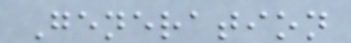Generation
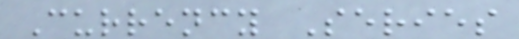Currency Series
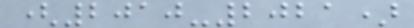(2010-2021)
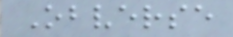Obverse
